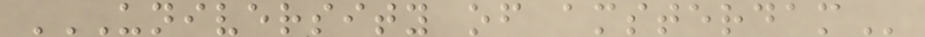UNIVERSITY OF AMSTERDAM
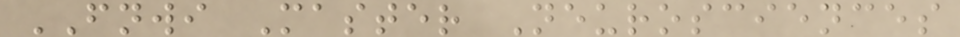FNWI Master Neurosciences
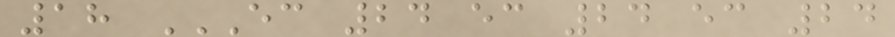18 EC 24 EC 24 EC 24
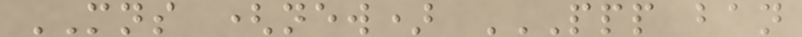MNS (new) PPP BAN
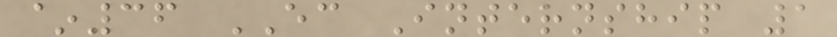~36 EC Internship 1
